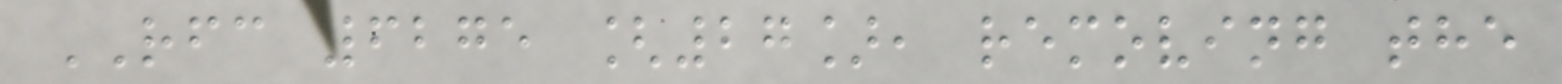RFC 6275 [27], removing the
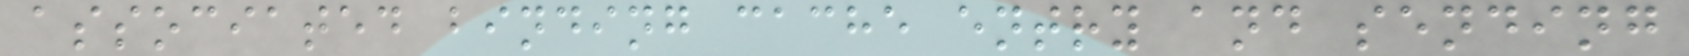associated binding cache entry and sending
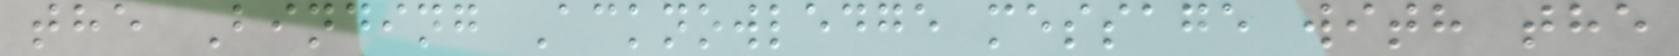the Binding Acknowledge message with the
